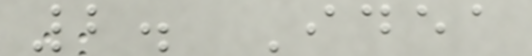2. Idea
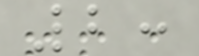2:
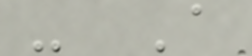- A
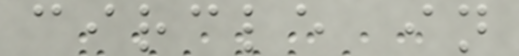circle in
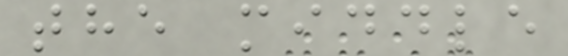the middle
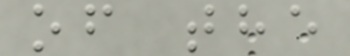of the
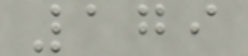179
